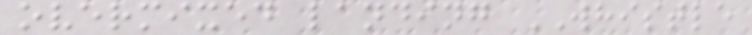overmixed landing WHISTLE
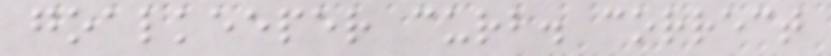goalkeeper curb. correct
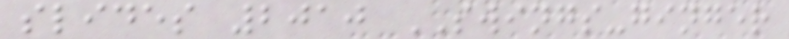slides 2010 SWINGS-ginger
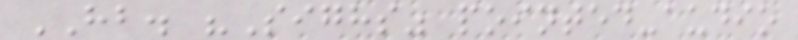HB. "Sighs" pointed-audio
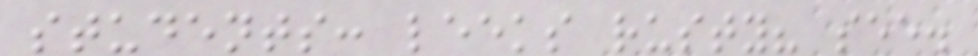students: leeks rusty? see.
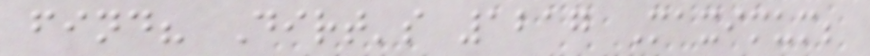find? Dirt's 1217 Maximum;
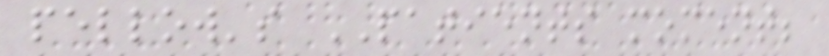pellow's PATIENTS moment;
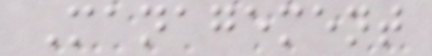Management
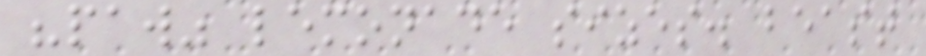"paw" lemonade sizes. beast
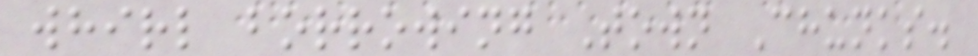whirl borrowing Town Chunks.
